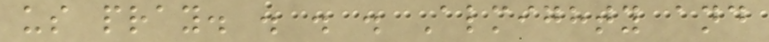us pray. . . . Almighty and
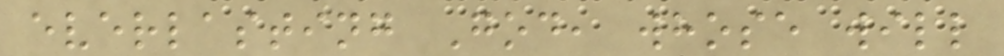everlasting God, whose will
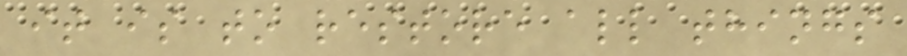it is to restore all things
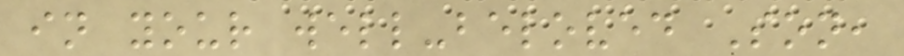in your well-beloved Son,
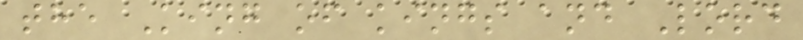the King of kings and Lord
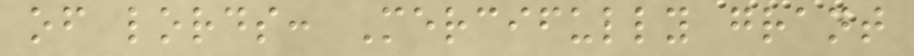of lords: Mercifully grant
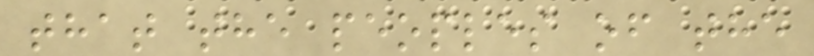that the peoples of the
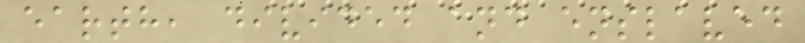earth, divided and enslaved
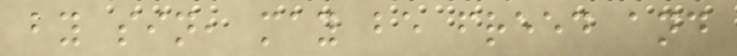by sin, may be freed and
